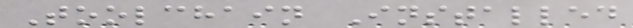Toolchain Installed
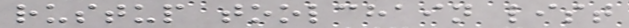rustup toolchain list
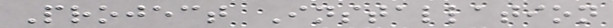Project Installation
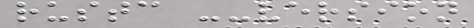rustc --version
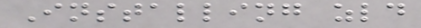Installing zld
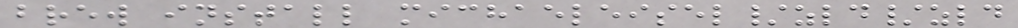brew install michaeleisel/zld/zld
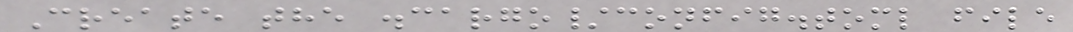Create the .cargo/config.toml file
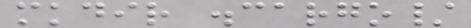mkdir .cargo/
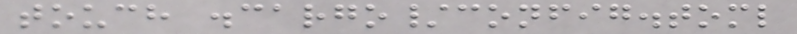touch .cargo/config.toml
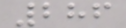286
